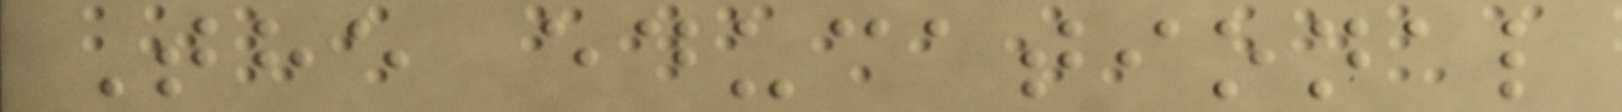The educational
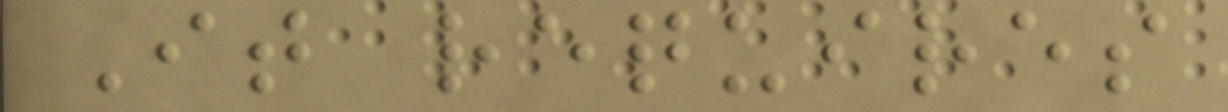It requires
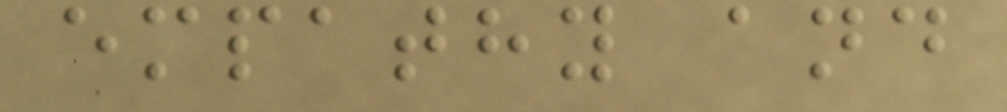empathy and
